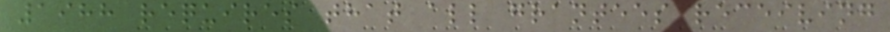1988 requires that all grantees receiving
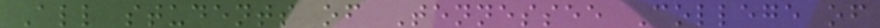All students of Tennessee College of
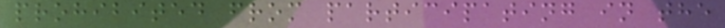prohibited from participating in the
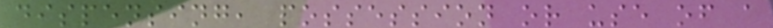dispensing, possession or use of a
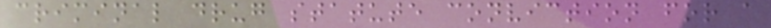criminal drug statute conviction for a
